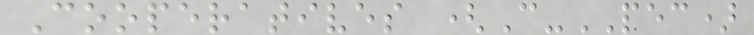Cooperatives (C-PEC)
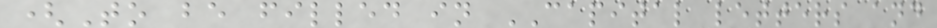(To be filled in CAPITAL letters and
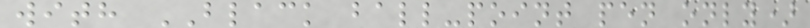with BLACK ball-point pen only)
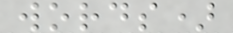words)
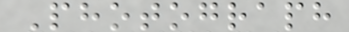Photograph
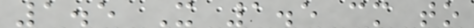1.5 X 1.5 cm to
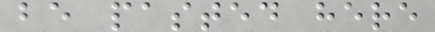be pasted here
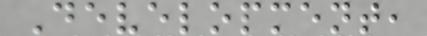Development,
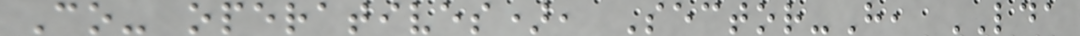Co- operatives), Sector-H, LDA
